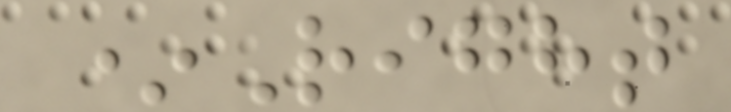*Right
